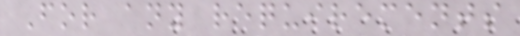For any requirements
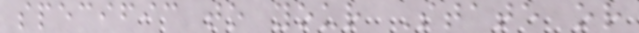specific to your State or
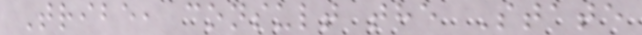Tribe, consult the State
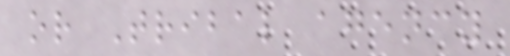or Tribal agency
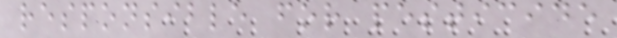responsible for pesticide
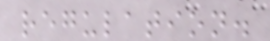regulation.
